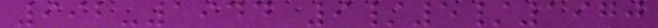992-1944 9/5/1970
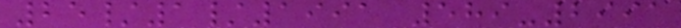25/1/1991 589-2991
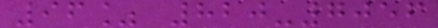96% 820-7056
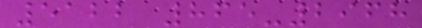5122 865-2968
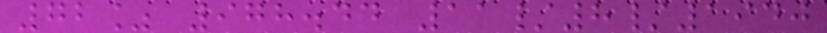72% 978.44 11/8/1940
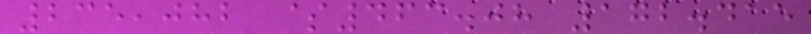235,082 $463.08 172.415
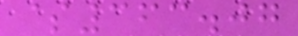$363.07
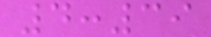4:39
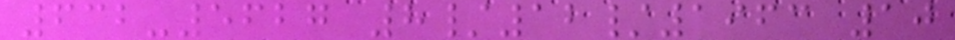632-5627 8/12/1963 10
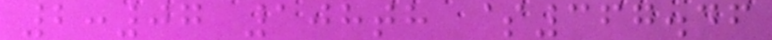2:07 108th $367.46
